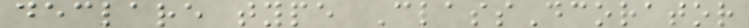declare type ClassDcorator
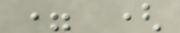= (
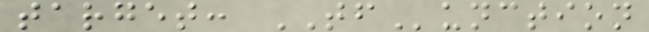target: TFunction
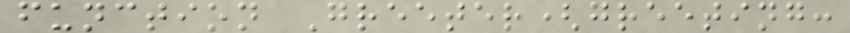function Greeter(greeting:
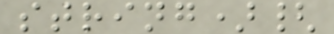string){
